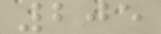205
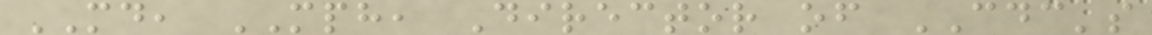MD, MPH, Director of CDC's
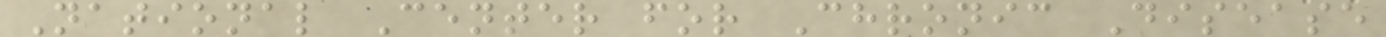National Center for Chronic Disease
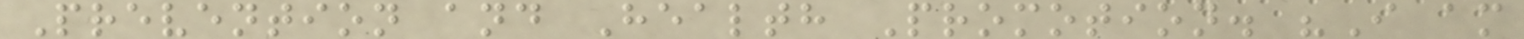Prevention and Health Promotion. "I am
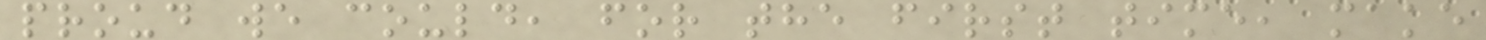proud we could, for the first time, make
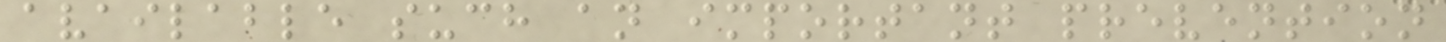available such an important prevention
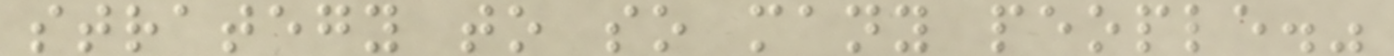strategy to so many people."
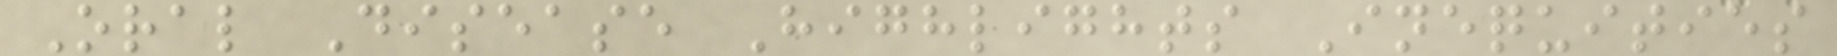Oral Disease Highlights Inequities
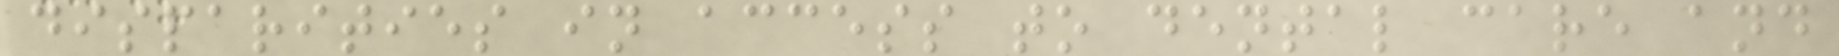disparities in access to dental care and
